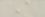A
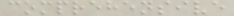comprehensive
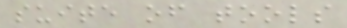suite of tools
